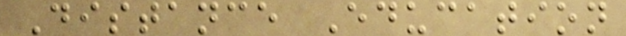Distance Education
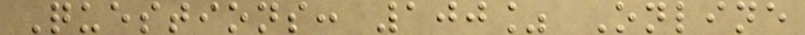Questions: 100% Online
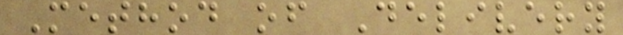Method of Delivery
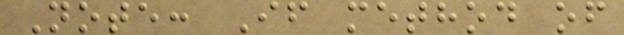Note: If method of
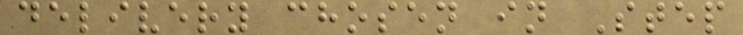delivery chosen in Step
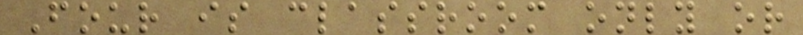Four is classroom only or
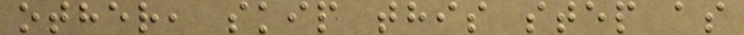other, skip this step as
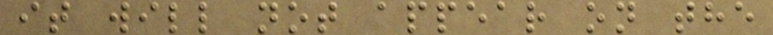it will not appear on the
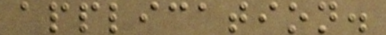application.
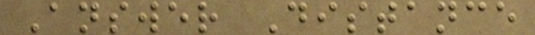Answer Distance
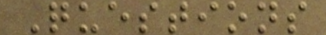Questions
